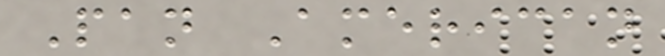Pan American
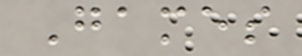Games
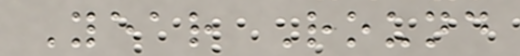Year Round
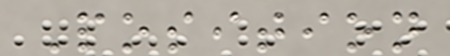Position
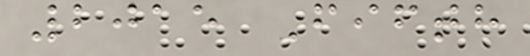2015 Fifth
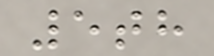5th
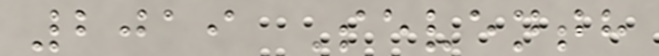2019 Seventh
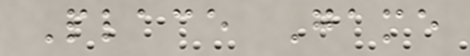Place Game
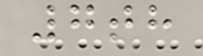7th
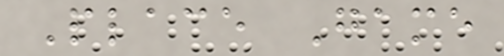Place Game
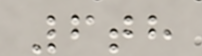6th
